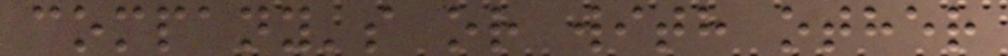company's or with other
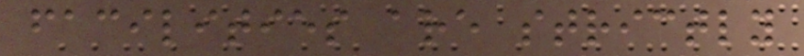facilities are strictly
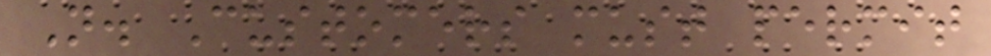N. Customers must permit
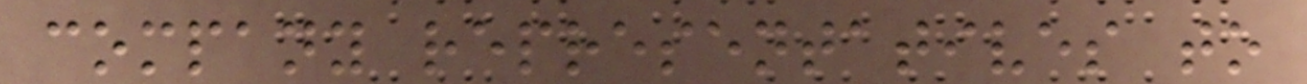company representatives to
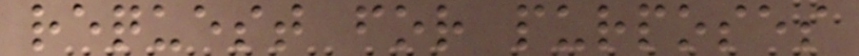request for purposes
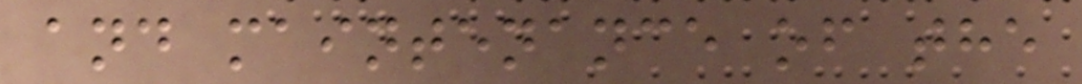and maintenance of the
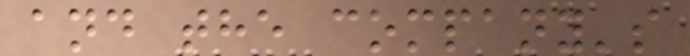and the company's
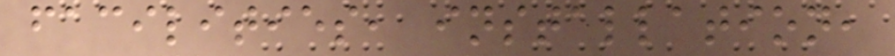facilities, installation,
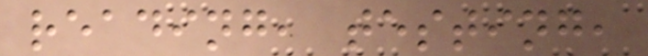reading, testing,
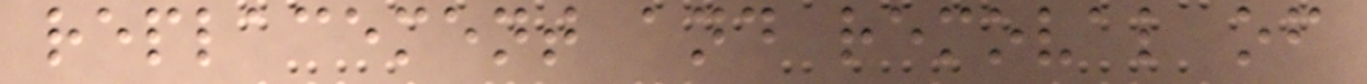replacement and removal of
